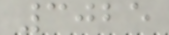3025
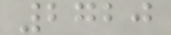2720
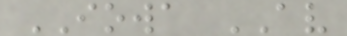IOWA AV
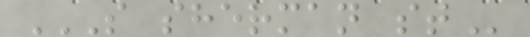S SHERMAN ST
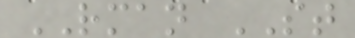RMAN ST
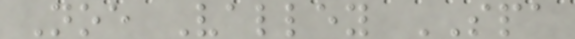Noe Valley SPA
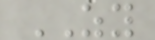ZY
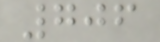706
